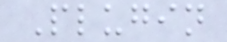Plugin
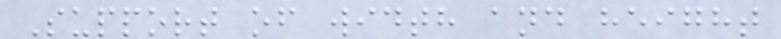Support of width and height
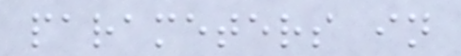parameters in
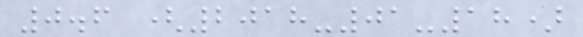0.6 (2018-01-18)
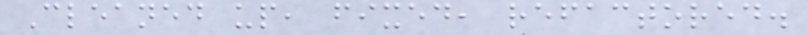Cleaned up, fixed, refactored.
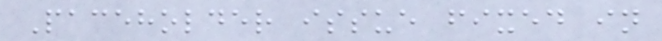Paceholder issue fixed in
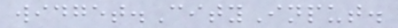widget.CityInput.
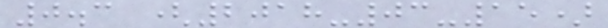0.3 (2018-03-15)
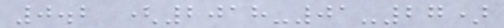0.2 (2018-01-27)
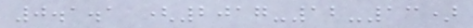0.1.1 (2017-12-13)
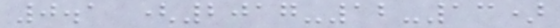0.1 (2017-12-13)
